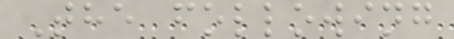The following
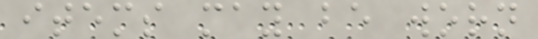items may be worn
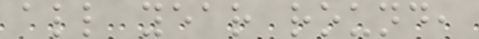all year round,
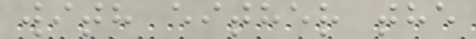with either the
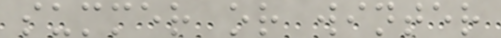summer or winter
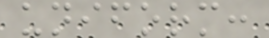uniform:
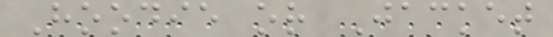Hoodie or Jacket
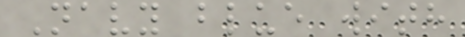Navy blue with
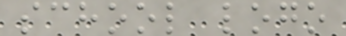school logo
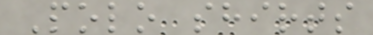Polo shirts
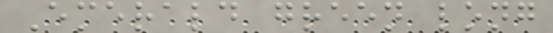Emerald green long
